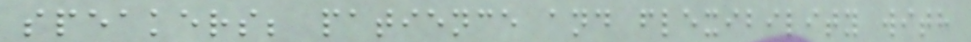speakers; patience and flexibility with
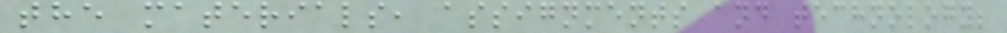the materials, assignments and technology;
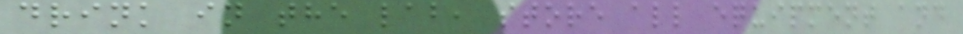drink in the lab, store all equipment and
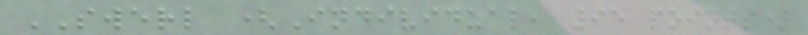SWERL (Individual, 95 points)
